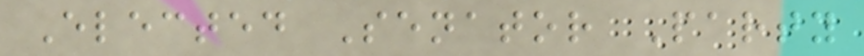Elected Senator Party
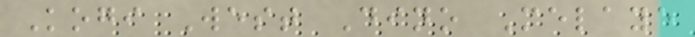Kogi West Dino Melaye
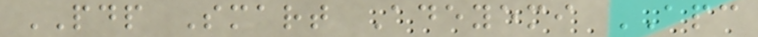PDP Smart Adeyemi APC
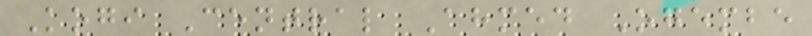Kogi Central Ahmed Ogembe
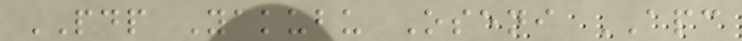PDP Yakubu Oseni APC
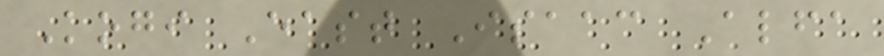Kogi East Isaac Alfa
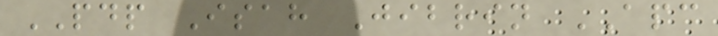PDP Isah Jibrin APC
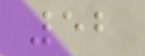52
